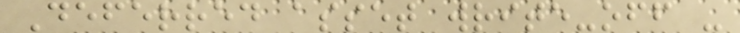Deferred asset write-off -
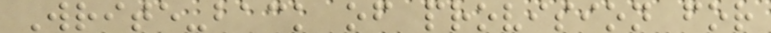Write-back of provision for
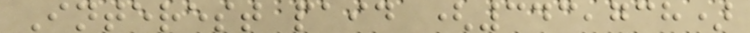Interest paid (343,738)
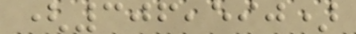(306,590)
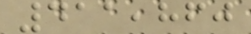411,860
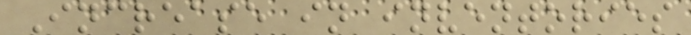Increase in inventories
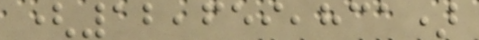(12,659,831)
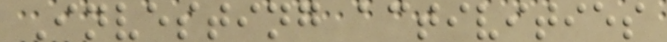Investing activities
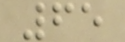65
